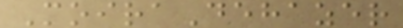MoiraDehazer
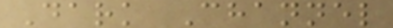Dark Channel
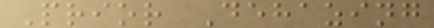Prior Dehazing
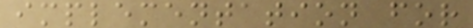implementation for
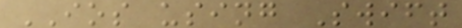IOS using Swift
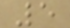5
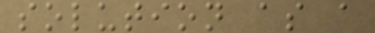solution as a
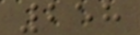258
